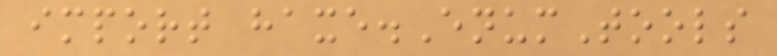import haxe.EnumTools
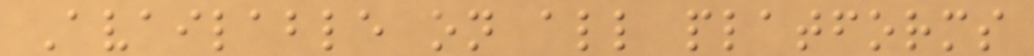Available on all platforms
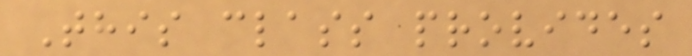This class provides
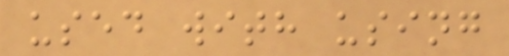used with using
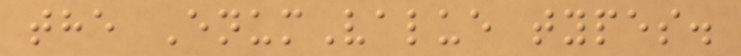the EnumValue types.
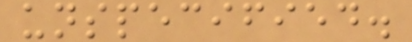unspecified.
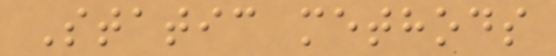Static methods
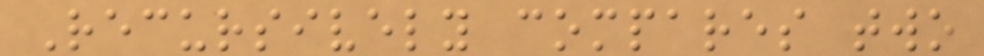Recursively compares two
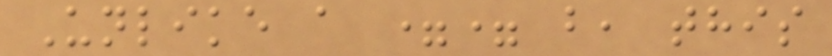Unlike a == b, this
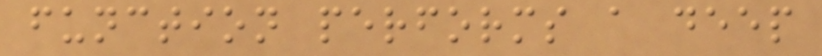function performs a deep
